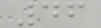46
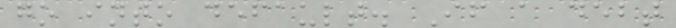go into default. If a debt
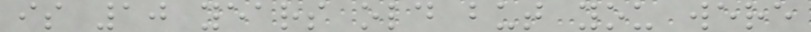is 10 years old but you were
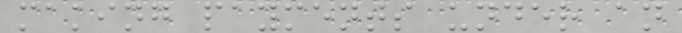making payments under an
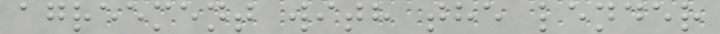agreement with the lender
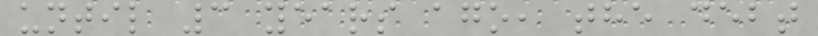until 3 years ago, the debt
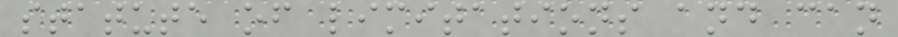statute of limitations and can
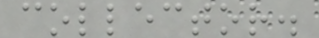collector.
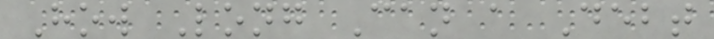How Long Can a Debt
